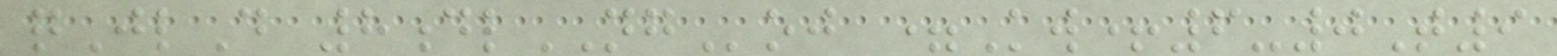qJlD 8dlNGoj =Kw+6-0T9
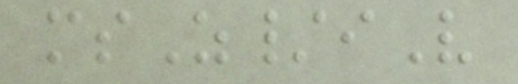msZ/iV
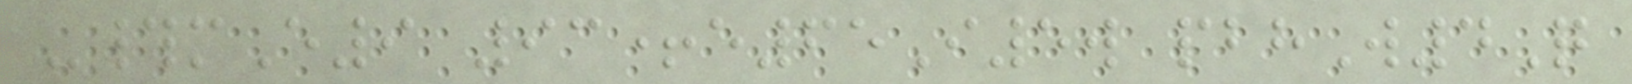-#mE9 93+e65I5w pbhW4Q
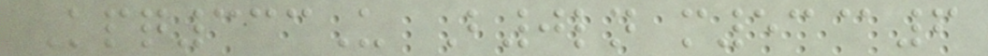Kpq333U B0ln m53@6
